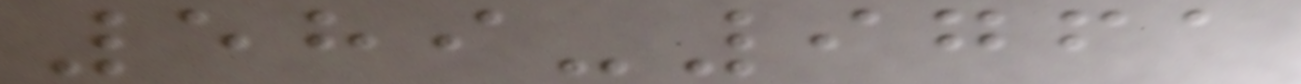589-9761
